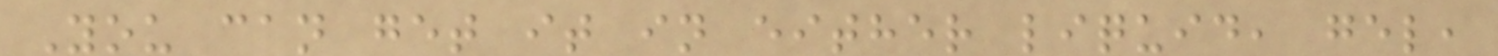You can get it in either liquid, gel,
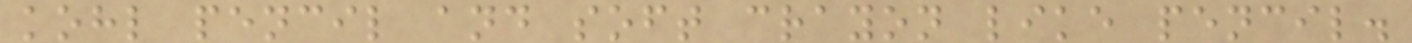kohl pencil and soft crayon like pencil.
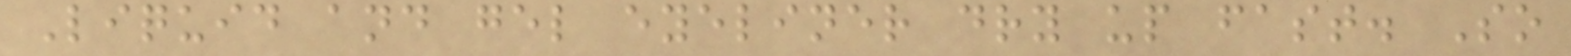Liquid and gel eyeliner dry up fast. So
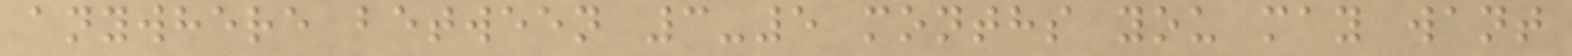anywhere between 3-5 months you may want
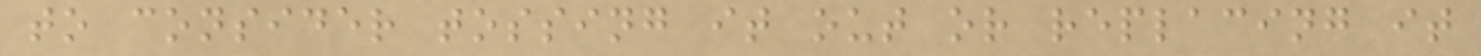to consider tossing it out or replacing it
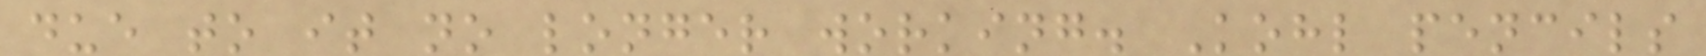due to it no longer working. Kohl pencils
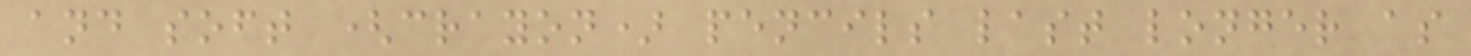and soft (crayon) pencils last longer as
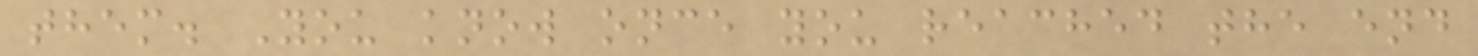them. You know once you reached the end
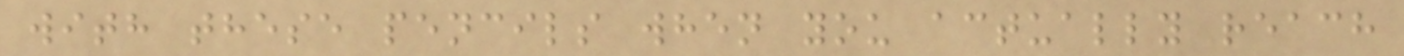with these pencils when you actually reach
